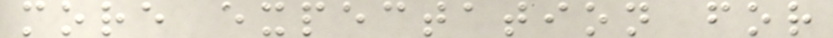more expectation for
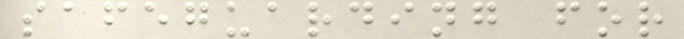safeguarding for
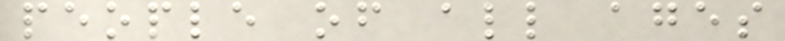people of all ages
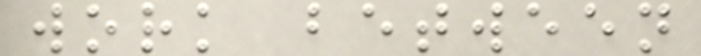work between
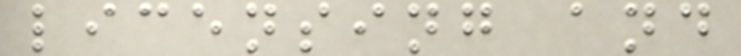licensing and
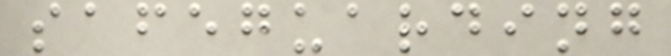safeguarding
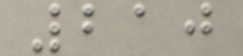210
